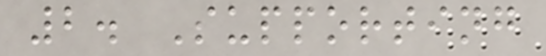2. Supporting
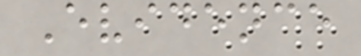Evidence
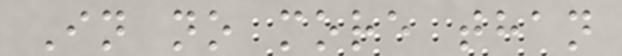In no more than
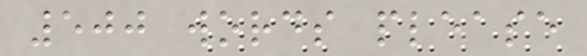500 words please
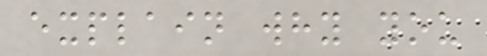explain why you
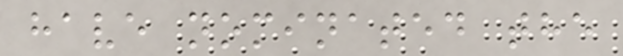have nominated the
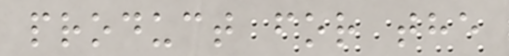product for the
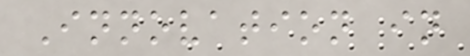Innovation in
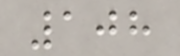108
